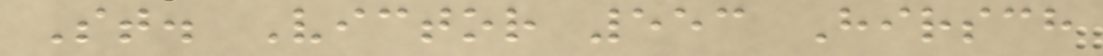St. Victor 553 Hirsch
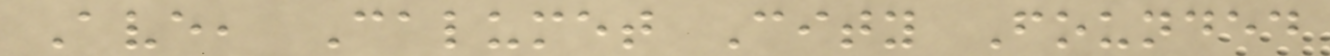Ave, Calumet City Founded
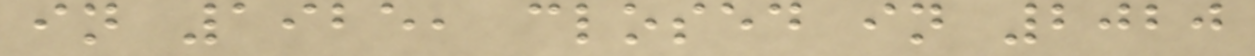in 1925, closed in 2020
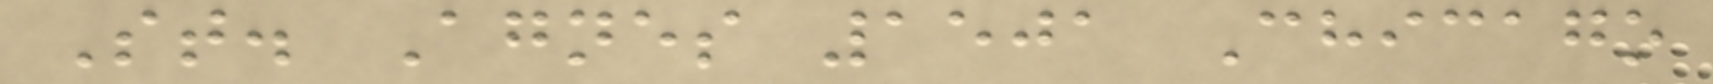St. Agnes 1501 Chicago
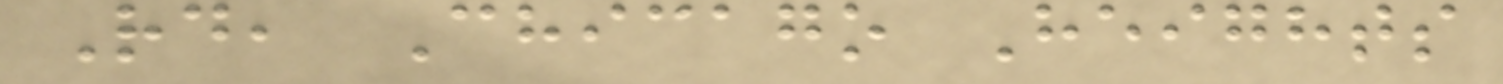Rd, Chicago Heights
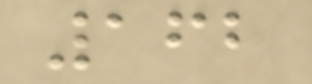162
